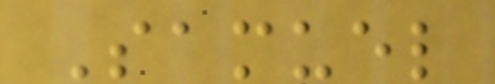Samuel
